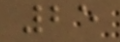25
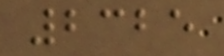2325
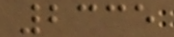2335
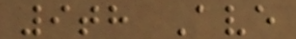9th Ave
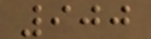900
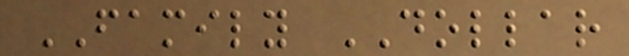FAMILY DOLLAR
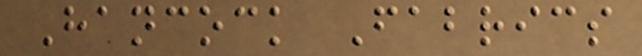Hancock Fabrics
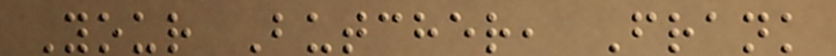Your Butcher, Frank
